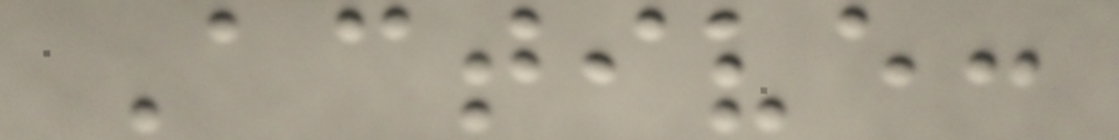Active:
